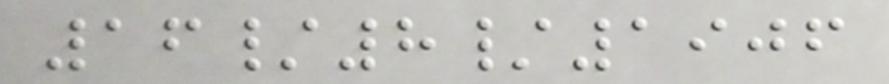16/8/1906
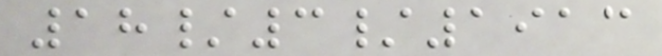18/3/1913
